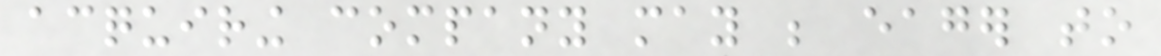acquiring company may be eager to
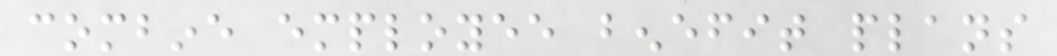combine employee benefit plans
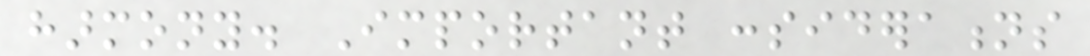harmony. Important considerations
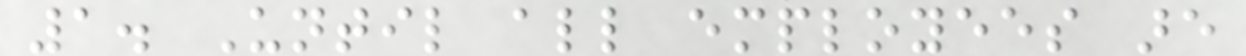1. Until all employees are
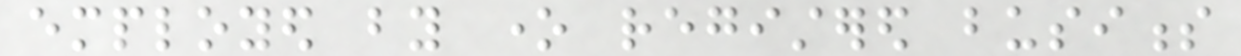employed by one registered business
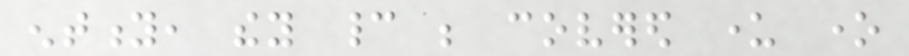entity, they cannot be covered under one
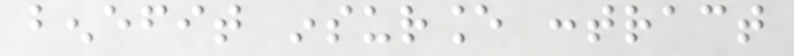benefit insurance contract
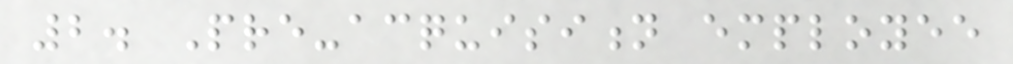2. Pre-acquisition employee
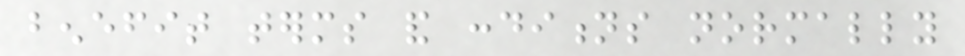benefit terms and conditions normally
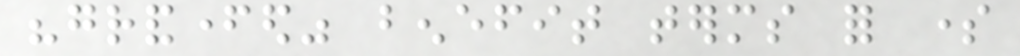"grandfathered" benefit terms for some
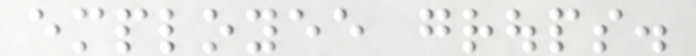employee groups.
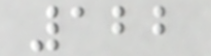122
